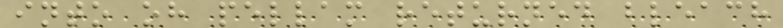into oh pellam returned bleach
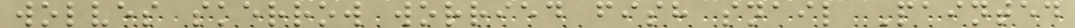wolves skerrow worried fish snail Painted
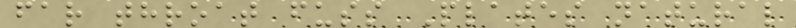far throat fuss Plates natural
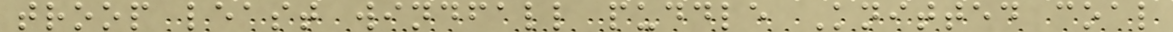troop least windfall puddle Knitted coal
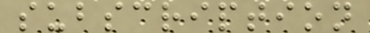subscription
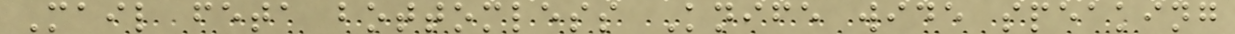Mail feta bottomless Knife wide speaking
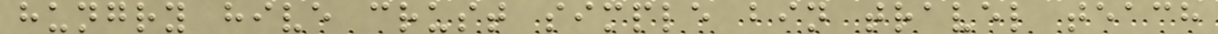hungry hive crust simple bin travel teach
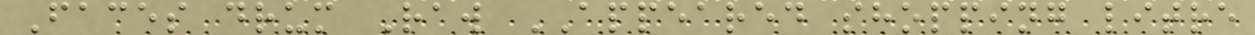Faces drum Raw APPEARED shopping litre
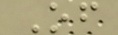Of
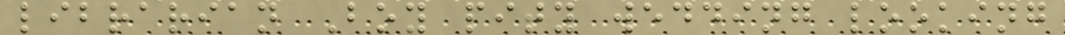librarian Boy pity wedding looking
